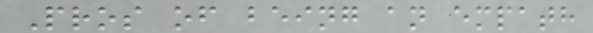Pros of being an empath
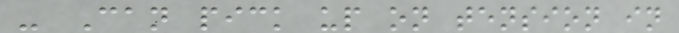- Can pick up on tension in
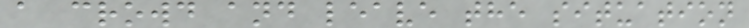a crowd and leave the situation
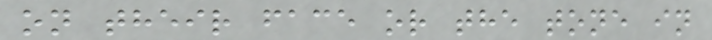on their face or the tone in
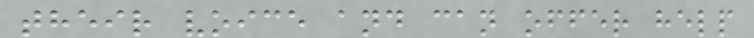their voice and can offer help
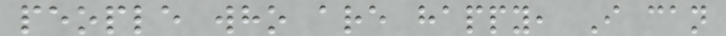people who are happy, I can
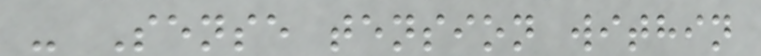- Sense tension within
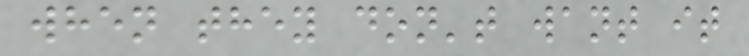when they don't want it
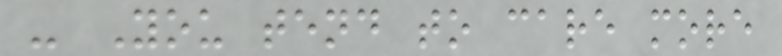- You tend to care more
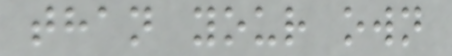than your own
